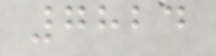7824
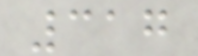317
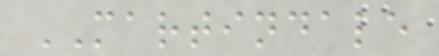MARTINDALE
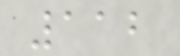112
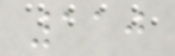110
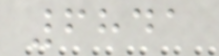6841
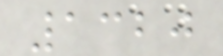1320
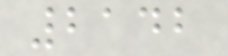2142
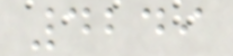4249
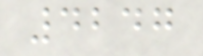4247
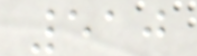510
